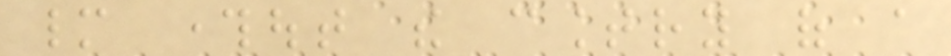many throughout the country of a
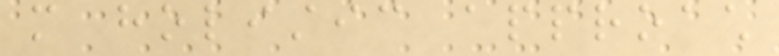more holistic approach
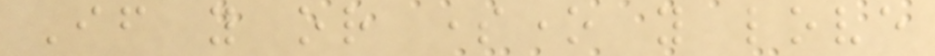If you or someone you love
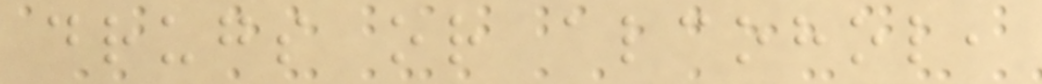drugs or alcohol,
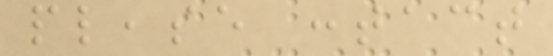please contact
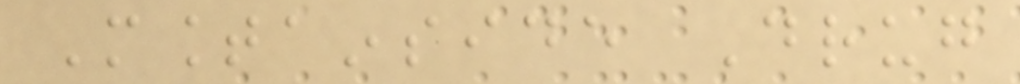Mountainside Drug
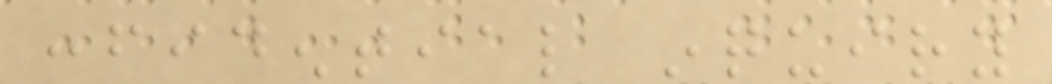confidential inquiry
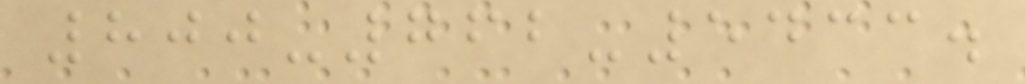800-762-5433.
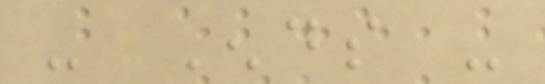- Ends -
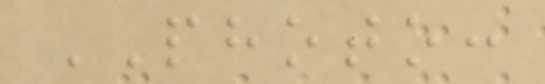PHOTO:
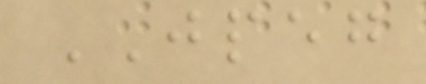JPEG
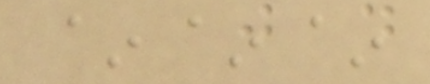~~~
